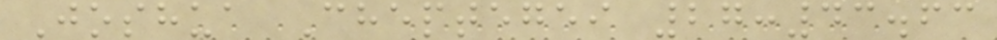Joshua Cheptegei 27:43.63
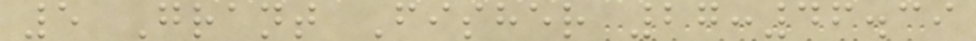5 Grant Fisher 27:46.39
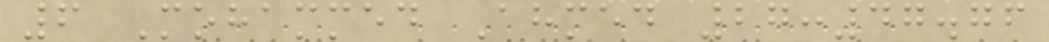6 Mohammed Ahmed 27:47.76
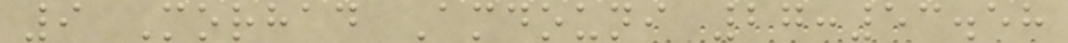9 Morhad Amdouni 27:53.58
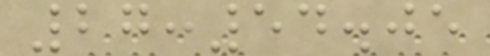27:54.05
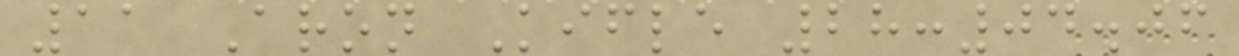11 Aron Kifle 28:04.06
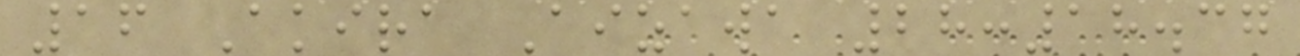16 Akira Aizawa 28:18.37
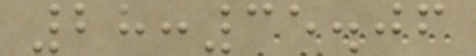28:35.06
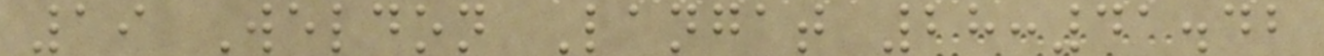19 Weldon Langat 28:41.42
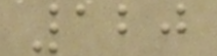120
